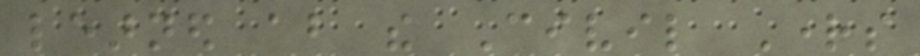learned about the Civil Rights
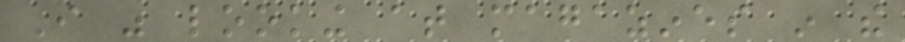I was looking at magazines in the
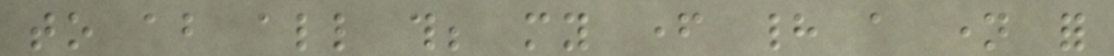to about all this; my father had a name for
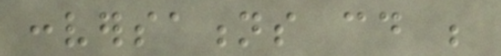conversations could be
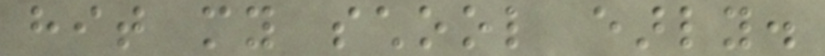hit my school early.
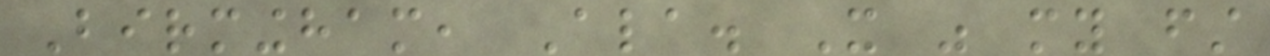Birmingham, Ala. It was my first
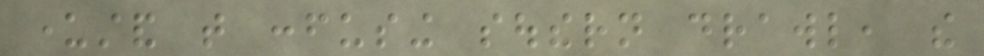understand that confusing southern drawl, the
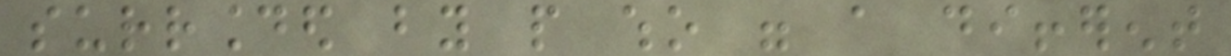surrounded by people who were a different
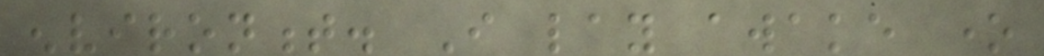environment. I lay awake one
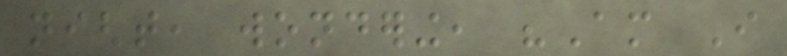night, wondering, "Am I
